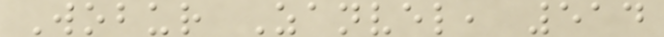Wobur Zanvel, 514
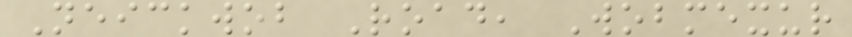Neickwob Road, Wobmexur
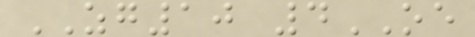ZG10 4OE
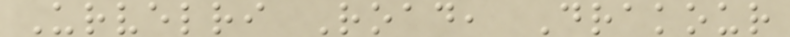Urvelri Road, Drakour
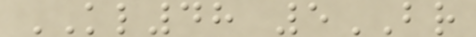KL48 5BR
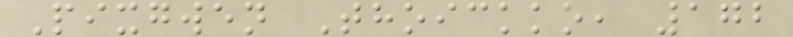Pixgwen Thoickko, 172
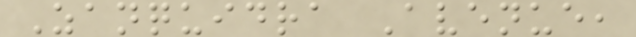Zanquidra Avenue,
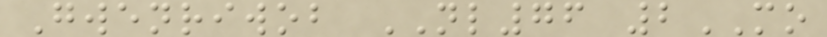Gwenriwob NL76 2MO
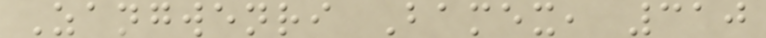Zangwenri Bamex, 310
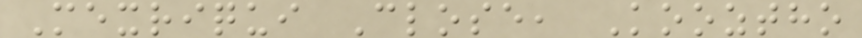Mexriqui Close, Kooztho
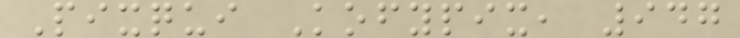Pixqui Kofypix, 947
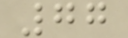77
